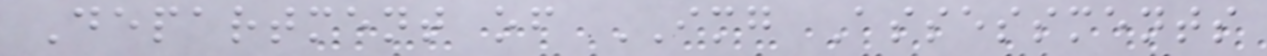Department of IMG Assessments
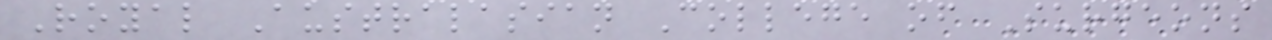Royal Australasian College of Surgeons
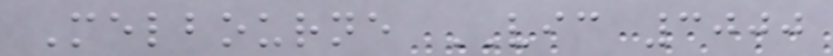Melbourne VIC 3000
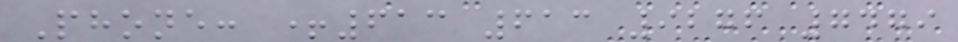Phone: +613 613 9276 7479
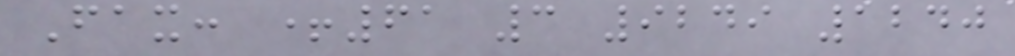Fax: +61 3 9249 1240
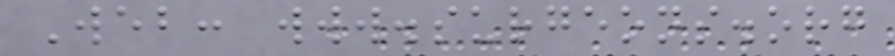Web: www.surgeons.org
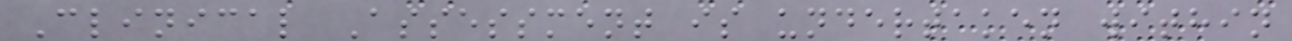Clinical Assessment is undertaken within
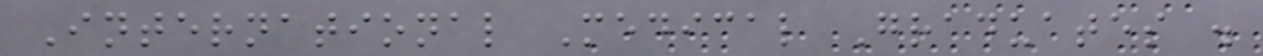International Medical Graduates .
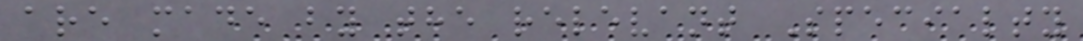are made by the relevant Specialty
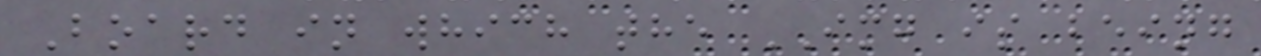Board in which the IMG is being
